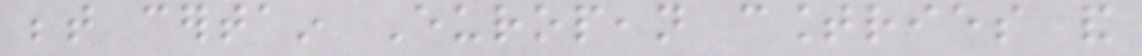between certain European countries and
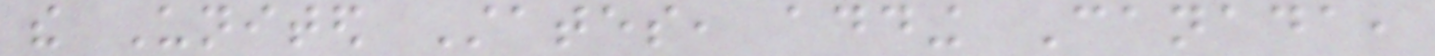the United States, adding Canada,
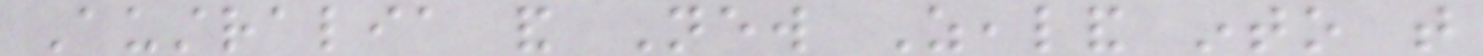Australia and New Zealand into that
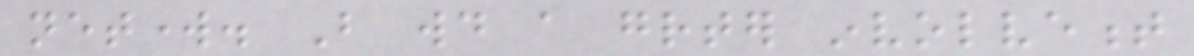network. But would a greater involvement
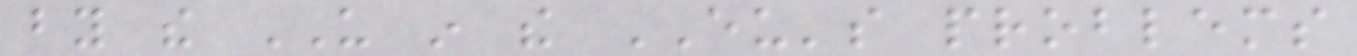by the US in the EU's problems
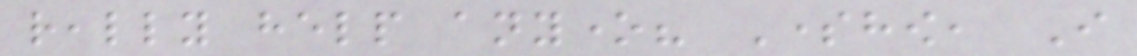really help anyone? Somehow, I
